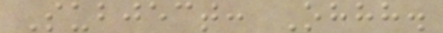Subject: Ohhh.
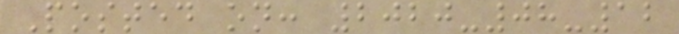Posted on: 2020-08-12
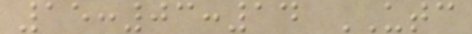15:03:14 UTC
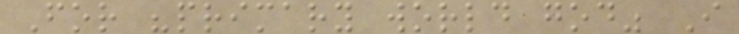For "primary world god" I
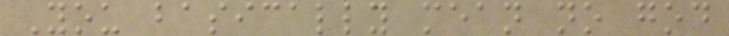You basically mean no god
